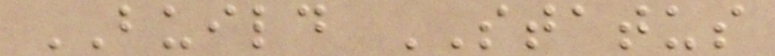BUILD STATUS
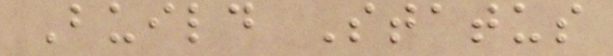Build Status
